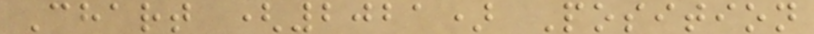Chart (2021) Position
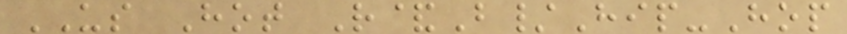US Hot R&B/Hip-Hop
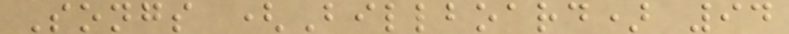Songs (Billboard) 94
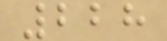228
